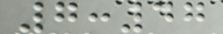7:47
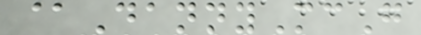@DannyMcG
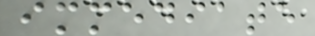immediate
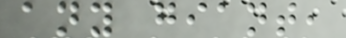any giant,
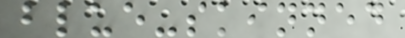blue-skinned
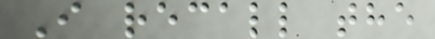I recall the
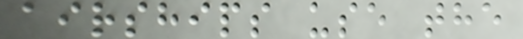airships use the
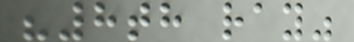"8th ray"
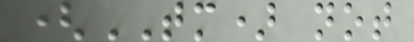(TM) not
